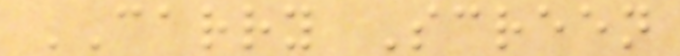CARRY Screen
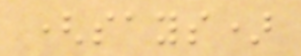(says)
